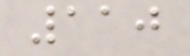110
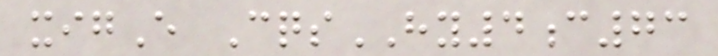xigE CqsHY4c73
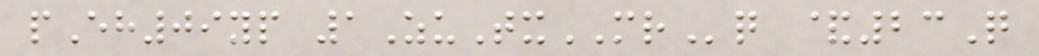pEh09yp 1ZuTxMRq &23Q
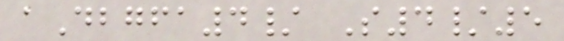aDbgfa4/ S4/5
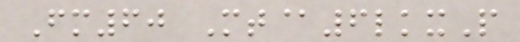Fm60 Mt@6lkxP
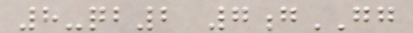8-qb2 7gGG
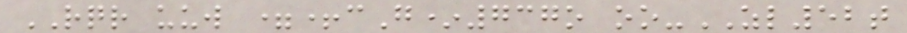RQR uuw =+cG*737o oo-ZL52t
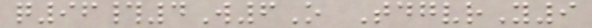q96#4W6O TdgvrY9
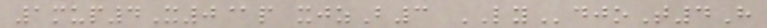1mup4X0@p xjzB3 LYdjoT4H
